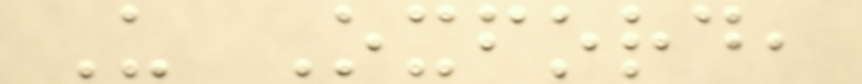U Oxford,
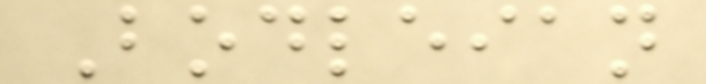Bodleian
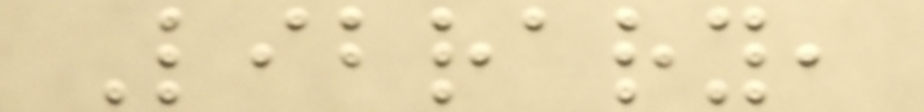Library,
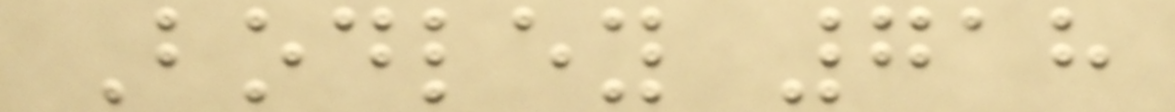Bodley 718
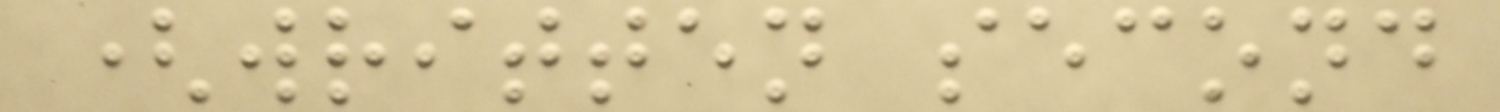(written second
